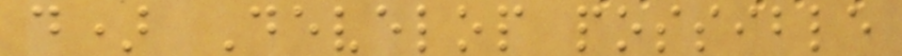d) Develop possible
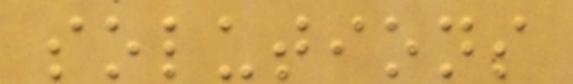solutions
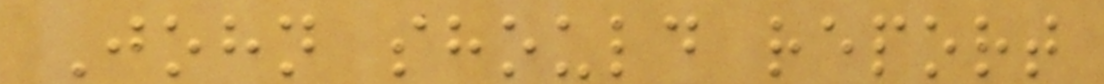John should report
